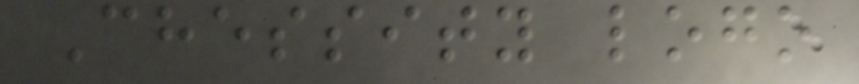Chessity logo
